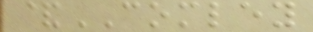&COMLEY
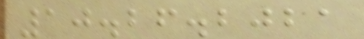10.26.2021
